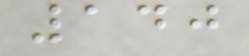140
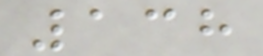138
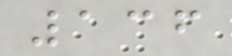136
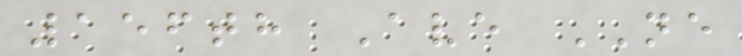156th Ave NE
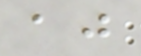aj
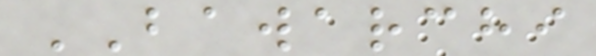BAWARCHI
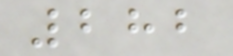282
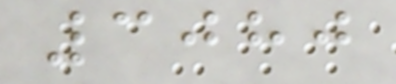3080
